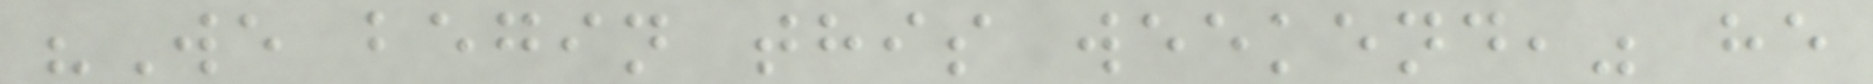"We begin this weekend," he
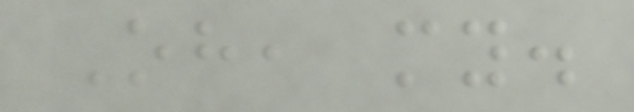Oh, my.
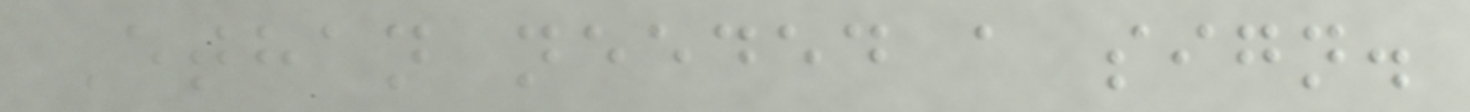Ethan needed a sign.
